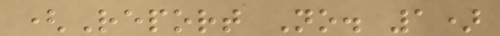(Report No. 1)
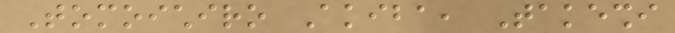Tomoichiro Akiba, Takeshi
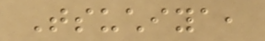Tsuchiya,
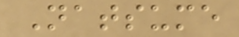Natsume
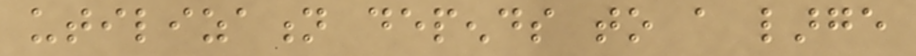utilization depends to a large
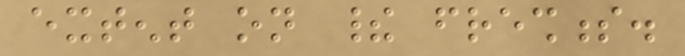extent on their freshness.
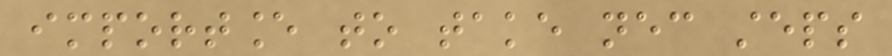importance to take necessary steps
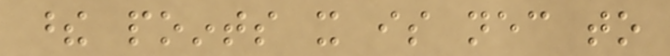these points it is necessary to
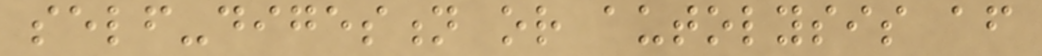self-digestion or autolysis after
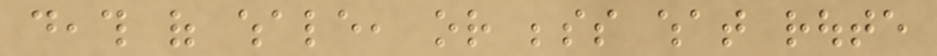death of whale, or besides what route
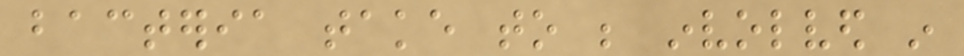bacteria take to be involved in
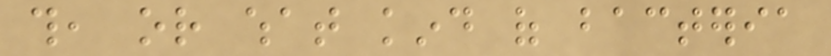this, or what kind of bacteria
